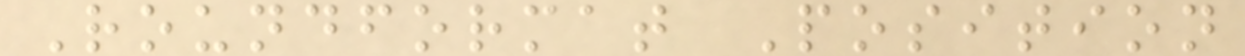Roundformat Position
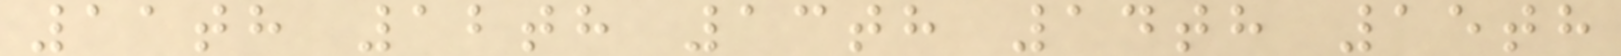11th 12th 13th 14th 15th
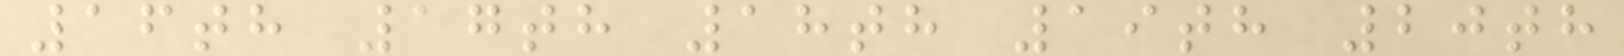16th 17th 18th 19th 20th
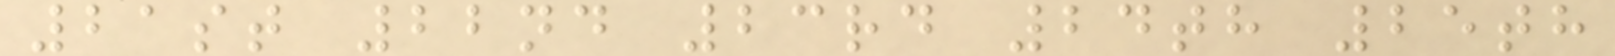21st 22nd 23rd 24th 25th
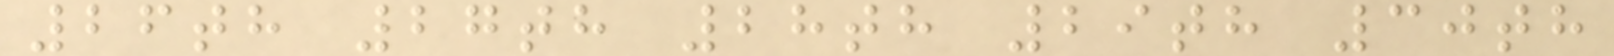26th 27th 28th 29th 30th
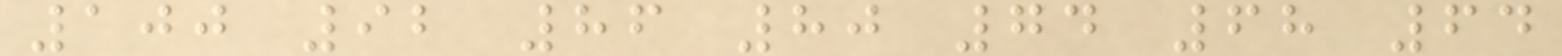100 92 86 80 74 68 64
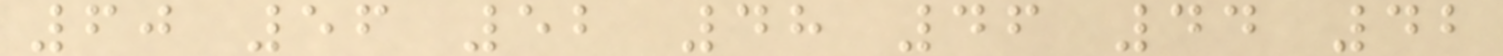60 56 52 48 46 44 42
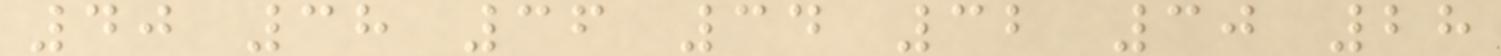40 38 36 34 32 30 28
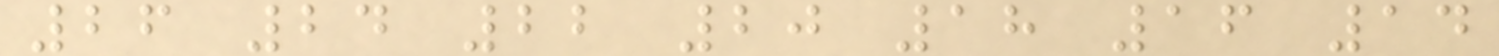26 24 22 20 18 16 14
